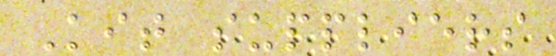Kit suppliers
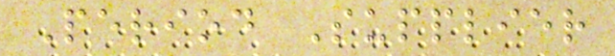Period Supplier
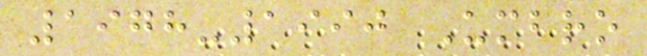1978-1990 Umbro
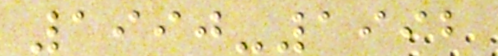1990-1992
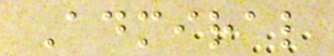Admiral
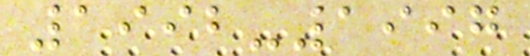1992-1997
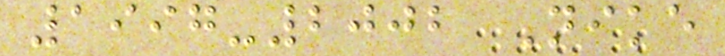1997-2002 Nike
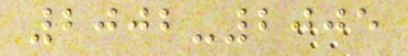2002-2005
